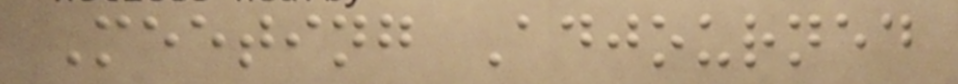Meeting Adjourned
